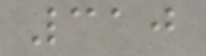310
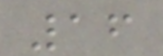16
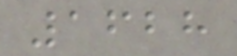1628
